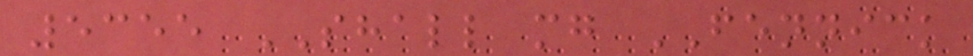5355 SHALL mg FENNICK
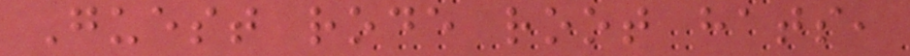Guest rode root hats,
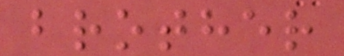brother
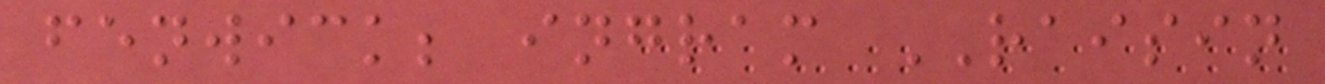fenwick; ingram RAISIN
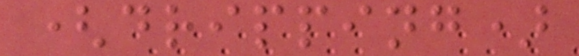(dripping)
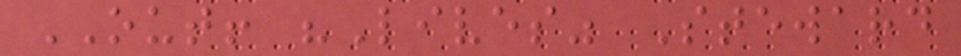OUT! "Lives" Steward
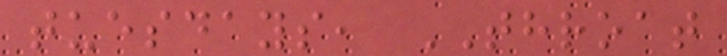tuesdays, THROAT
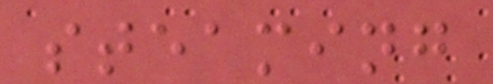steaming
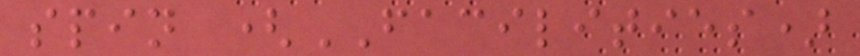spin (FACILITIES)
